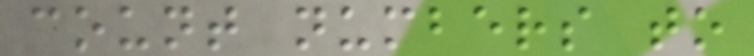count numbers to
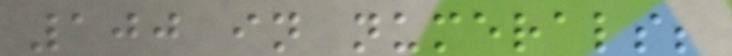100 in numerals;
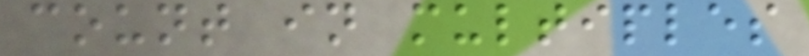count in multiples
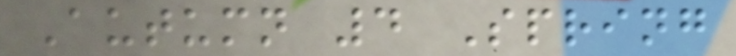Autumn 4 Spring
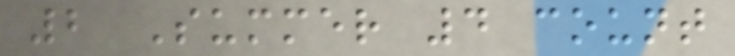2 Summer 4 count
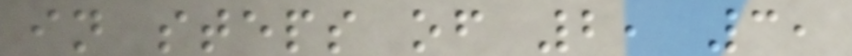in steps of 2, 3,
